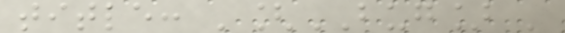title: '[BUG] '
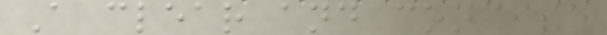A clear and concise
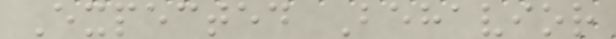Expected Behavior
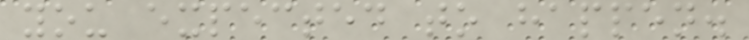you expected to happen.
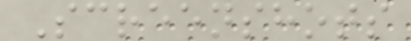Screenshots
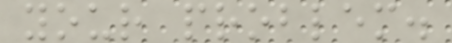your problem.
